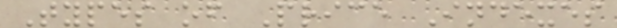Types of Price Indexes
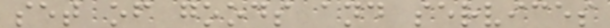set of goods and services
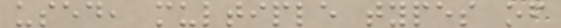used, multiple types of
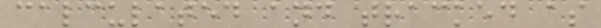calculated and tracked as
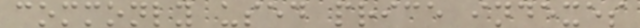commonly used price indexes
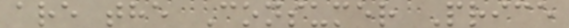are the Consumer Price
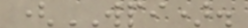(WPI).
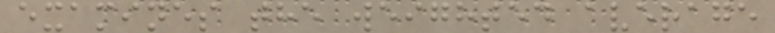examines the weighted average
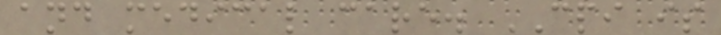and medical care. CPI is
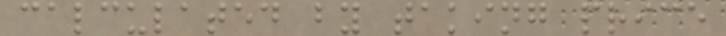calculated by taking price
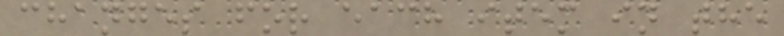changes for each item in the
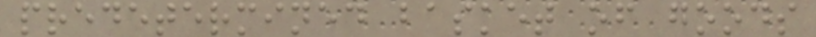predetermined basket of goods
